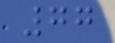77
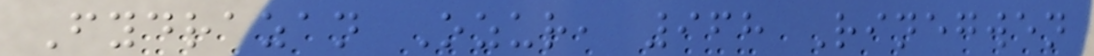Fydrazan Ozur, 968 Rinegwen
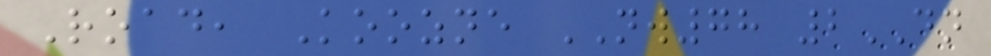Road, Koozne NW78 2DN
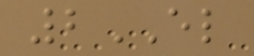2EL
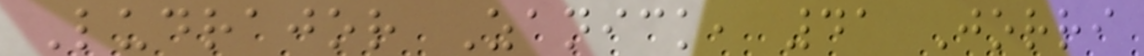Ludrajor Zanick, 41 Jorri
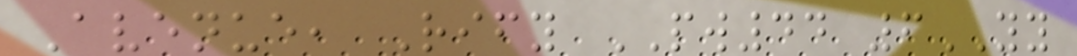Avenue, Rify PW44 6YY
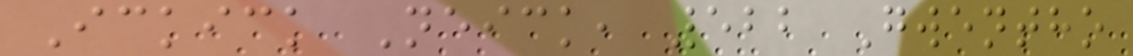Ickick Neick, 522 Gwentho
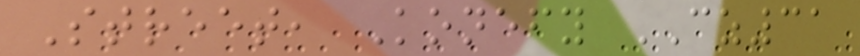Street, Konefy CZ31
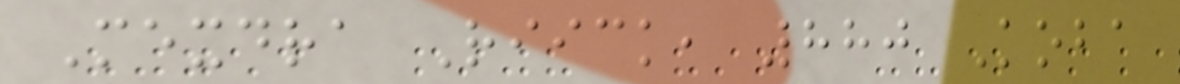Mexdra Riick, 880 Koba
